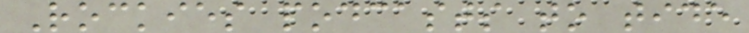Rockies podcasts to tide
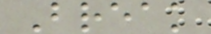Break
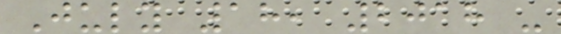July 18, 2018 -
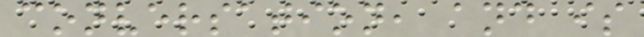conversation, and is
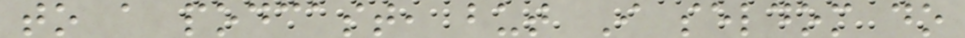to a podcast, but I seldom do
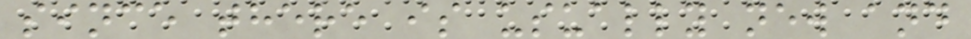since there is usually new and
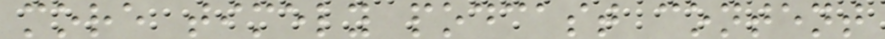more timely podcast content
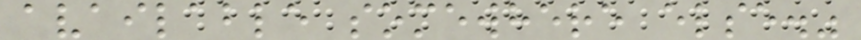available somewhere else."
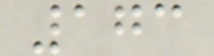173
